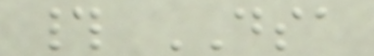# DSA
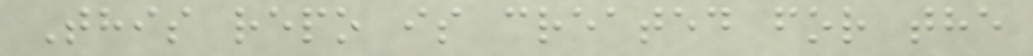This repo is created for the
